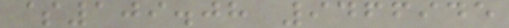$109.08 9466945
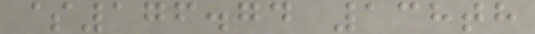$176.74 138th
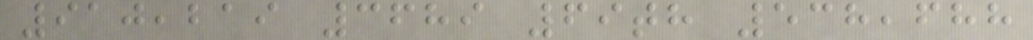910,219 3689 69th 538,688
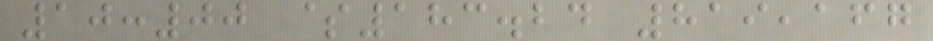10:00 $183.24 819,167
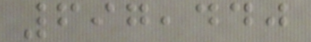697,440
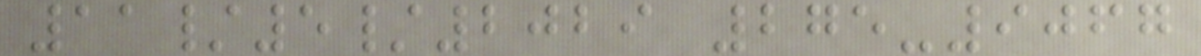11/5/2029 275-9067
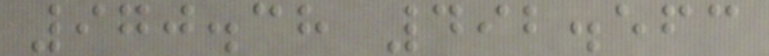970.38 492.563
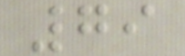79
